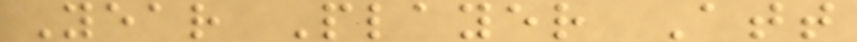Year Player Att
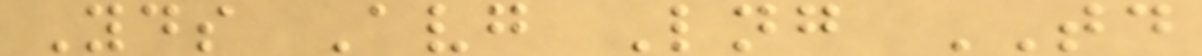Yds Avg Lng TD
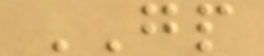GP
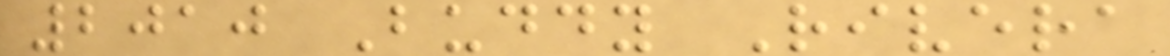2010 Buddy Rivera
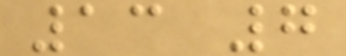13 7
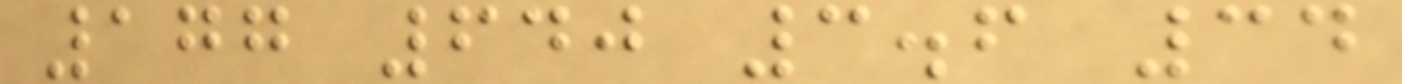177 640 3.6 34
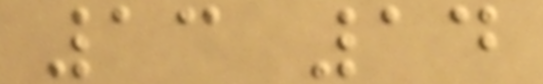13 14
